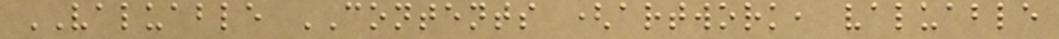VALUABLE CONTENTS (artwork, valuable
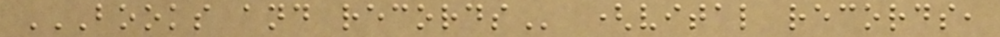BOOKS AND RECORDS (vital records,
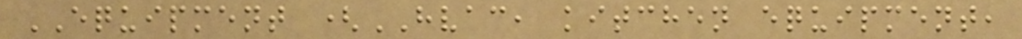EQUIPMENT (HVAC, kitchen equipment,
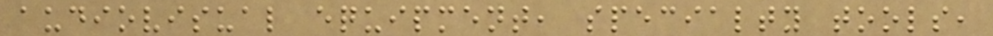audiovisual equipment, specialty tools,
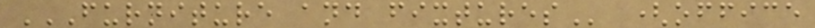FURNITURE AND FIXTURES (office
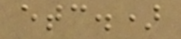etc.)
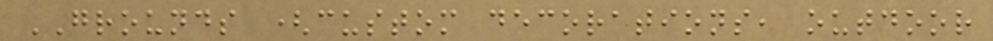GROUNDS (custom decorations, outdoor
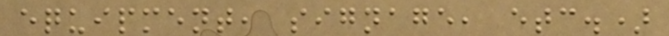equipment, signage, etc.)
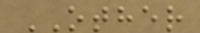OTHER
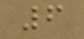6
